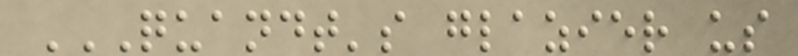QUANDT'S GLAZIER US
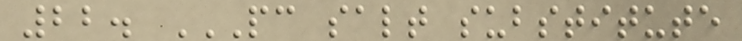22. PC SALT SUBSTITUTE
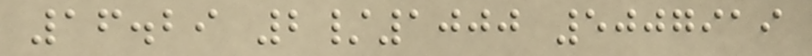16.29 2/1000 5007919
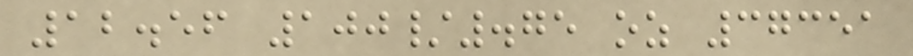12.56 100/.75 oz 37351
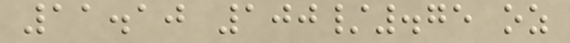11.10 100/.75 oz
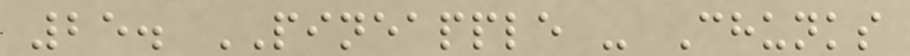25. PINEAPPLE - Chunks
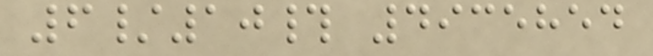6/10# 4935854
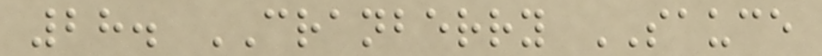28. CRANBERRY SAUCE
